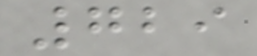729
